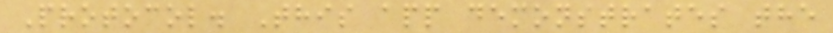Protocol. This app demonstrates the
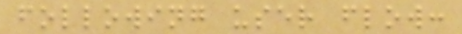following user flow:
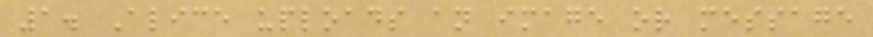1. Alice uploads an image or message
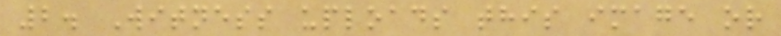2. Witness uploads this image or
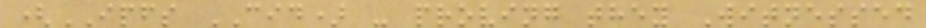(IPFS CID) - proving they Witnessed
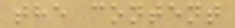the content
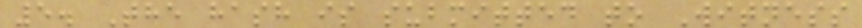5. The hash is submitted to Witness
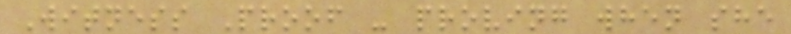Witness Proof - proving when she
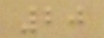20
